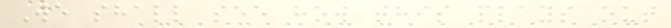We shall see how this plays out
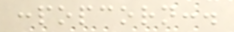:popcorn:.
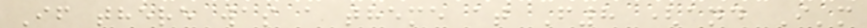If there was a theme at F8 (and I'm
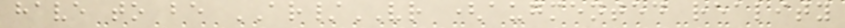have to be AR/VR (augmented reality
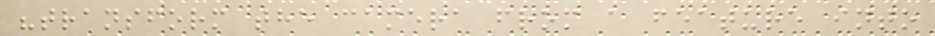"transform the camera from a feature into
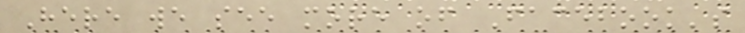Here we see more of Facebook's
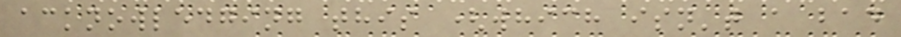acknowledging this (which isn't a bad
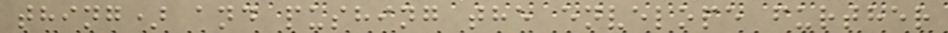thing) and pushing the envelope further
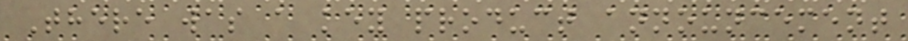There was a key product announcement
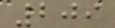209
